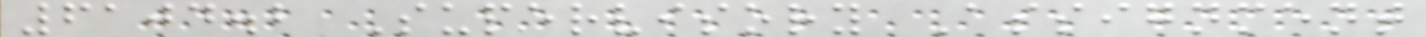6104.2 Supervisory Assignment
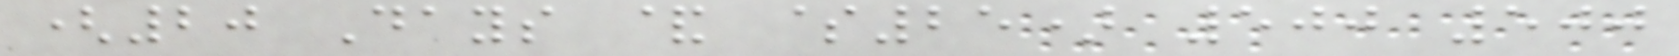(20 Days & $25) 500 500
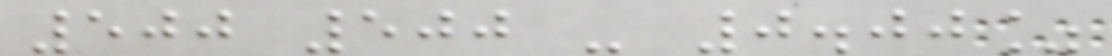500 500 - 0.00%
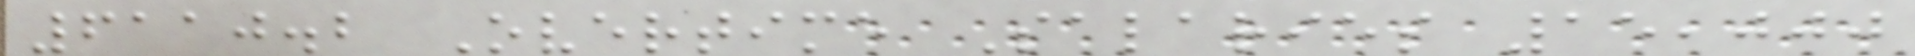6110.2 Overtime Salaries 15,000
